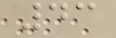43
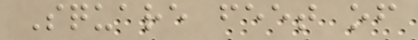Square feet of
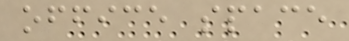office space
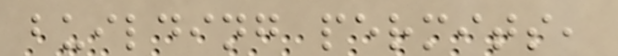building permits,
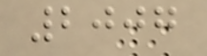2007
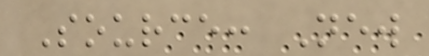Source: New
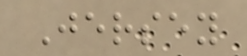Jersey
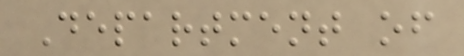Department of
